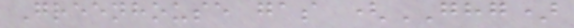Greenhouse gas (GHG)
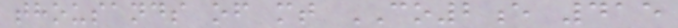thousands of mt CO2e 415
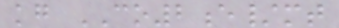kg CO2e/mt
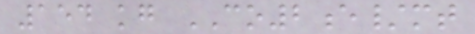154 kg CO2e/mt
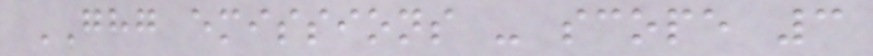GHG emissions - scope 3
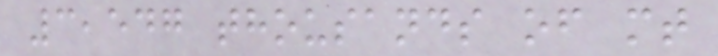3,547 thousands of mt
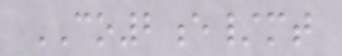CO2e/mt
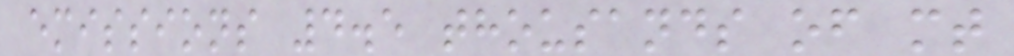emissions 4.5 thousands of mt
